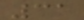31
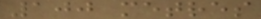100 metres
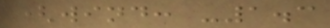(wind: -1.3
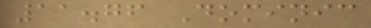11.76 Dominic
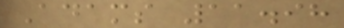Adams 11.98
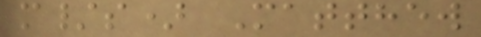m/s) Matthew
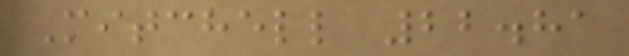Mitchell 22.81
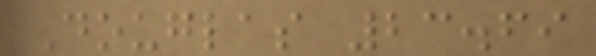Douglas 23.69
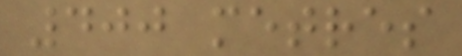400 metres
